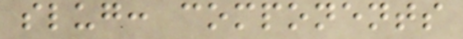slug: components
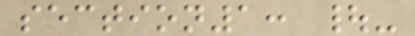section1: |-
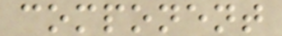component
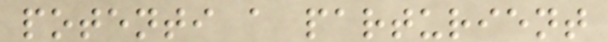potenti a parturient
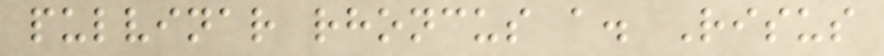pulvinar rhoncus a. Risus
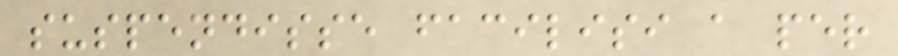suspendisse facilisi a per
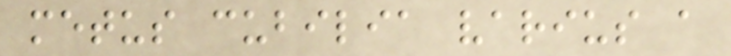metus cubilia varius a
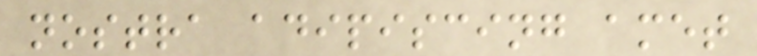nostra adipiscing amet
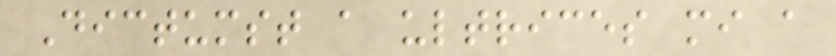Dictumst a ultrices mi a
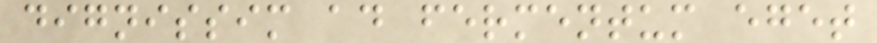dignissim ad fermentum eget
